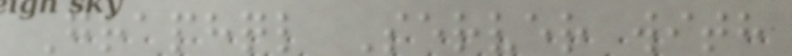Graphql Server with
